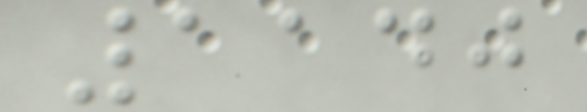1140
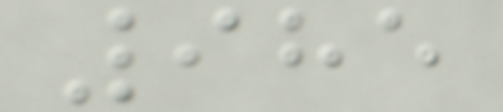985
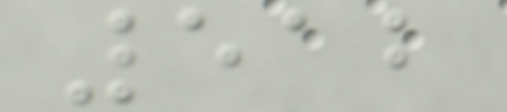512
